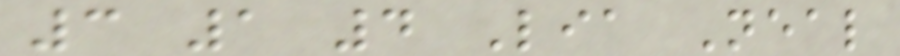3 1 4 Lia Neal
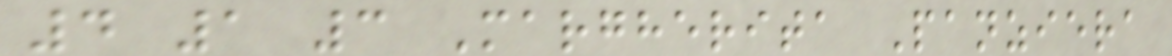4 1 3 Margherita Panziera
